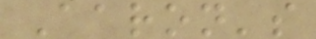Aaron's
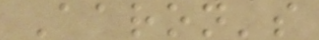Aaron's
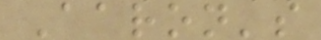Aaron's
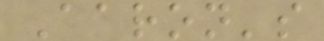Aaron's
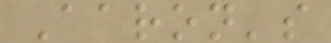Aaron's
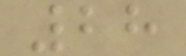28
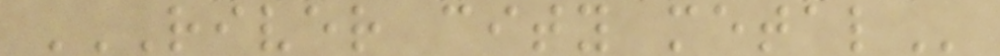RIVER CITY METAL
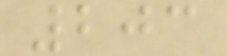203
